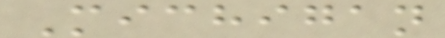Michigan
